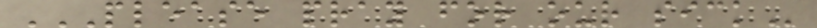PLEASE PRAY FOR OUR SICK
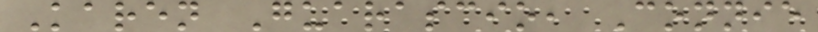Karen Guarascio, Connie
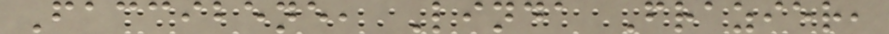Faccibene, Linda Frazier,
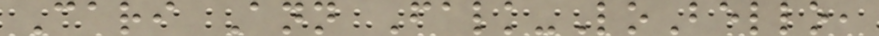Cari Ann Falk-LoBello,
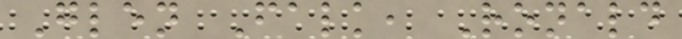Glen Falk, Ronald
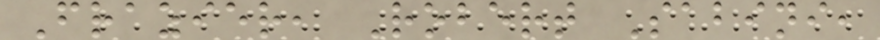Frazier, Robert Sabini,
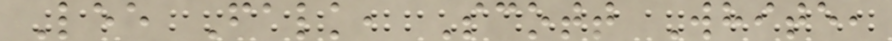Lee Falk, Scott White,
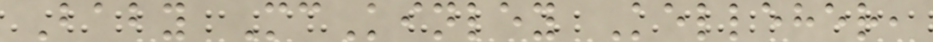Baby McKinley Kelleher,
